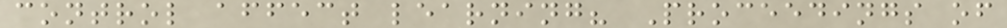control affect learning? Proceedings of
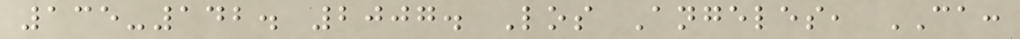135-142. 2007. Los Angeles, CA:
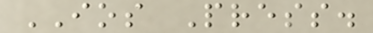IOS Press.
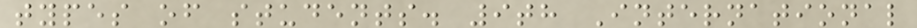types of students. 9th International
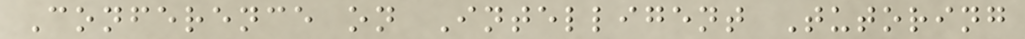Conference on Intelligent Tutoring
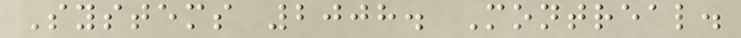Systems 2008. Montreal.
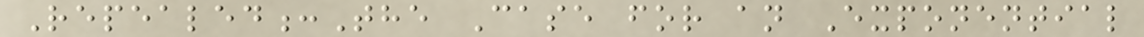Repealed:The Case for an Exponential
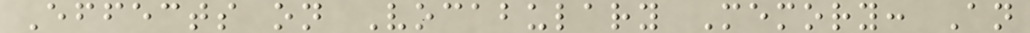Effects on Vocabulary Memory: An
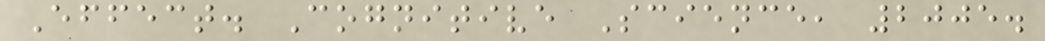Effect. Cognitive Science, 2005.
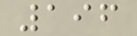196
